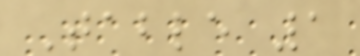Table 1
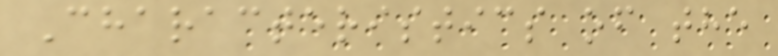Characteristics of the
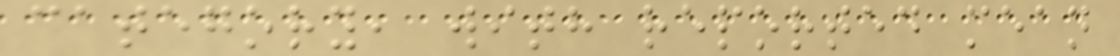category, with reported mean
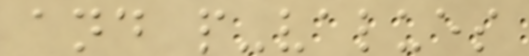and p-values
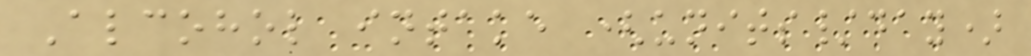Alcohol intake (units/day)
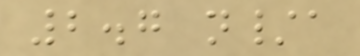2.7 n/a
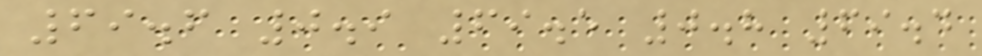69.6 0.9 69.5 0.8 69.4
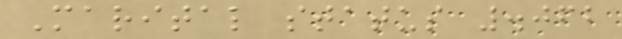Marital status .062
